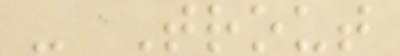- Trout
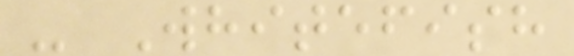- Whitefish
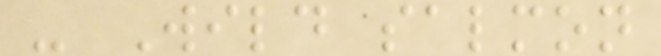- Wild salmon
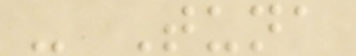- Tuna
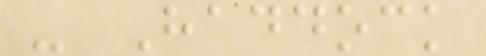- Haddock
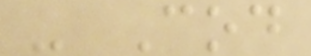- Cod
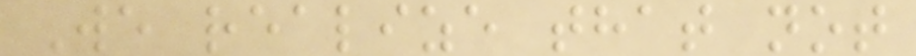We realize that not
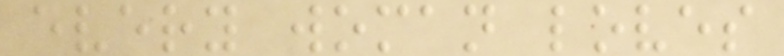every woman loves
